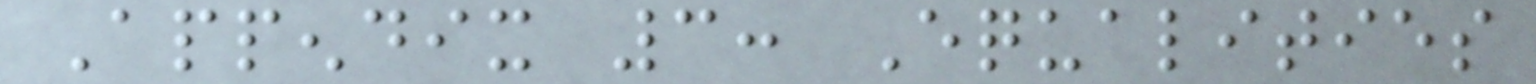Appendix 3: Equalities
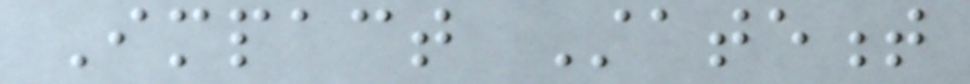Impact Statement
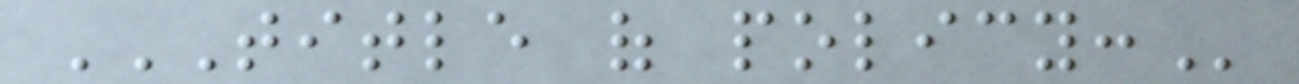TITLE OF POLICY:
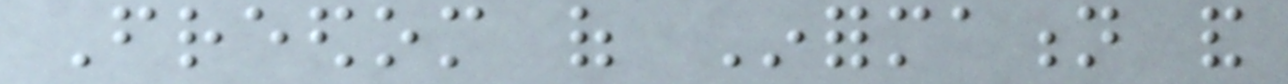Freedom of Information and
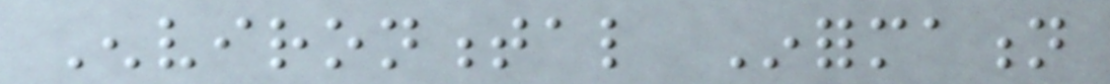Environmental Information
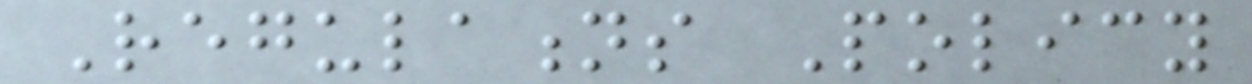Regulations Policy
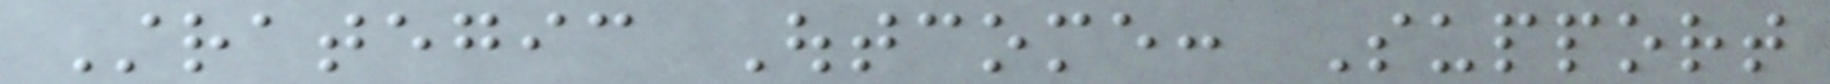Strategic Outcome: Support
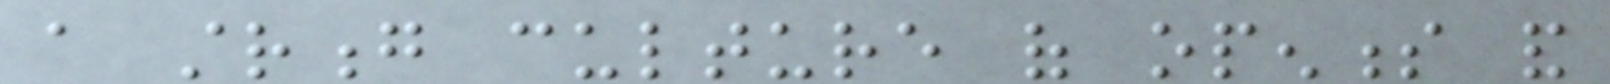a strong culture of openness and
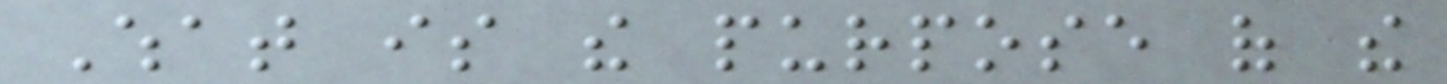What is the purpose of the
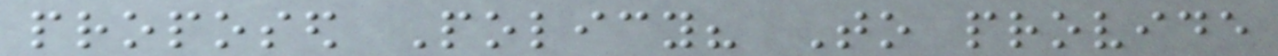proposed Policy? To provide
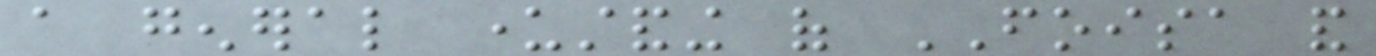a general understanding of FOISA and
